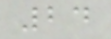24
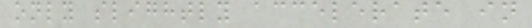only slightly accelerate in
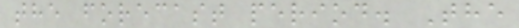the forecast period. The
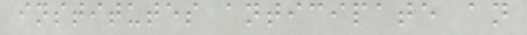institutes anticipate an
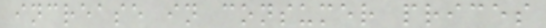increase in consumer prices
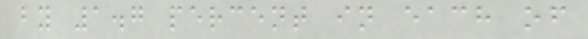by 1.7 percent in each of
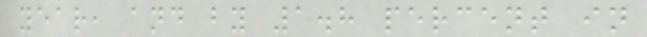year, and by 1.8 percent in
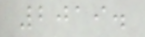2019.
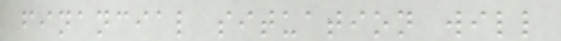financial situation will
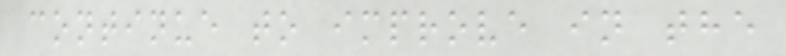continue to improve in the
